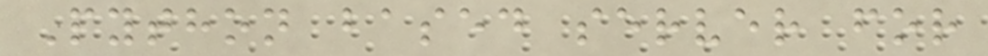Python based server for
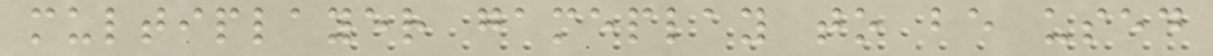multiplayer gameplay to be used
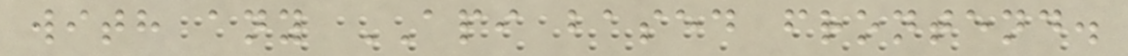with any API based frontend.
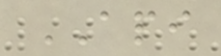API
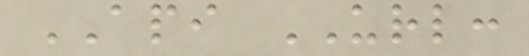API URL:
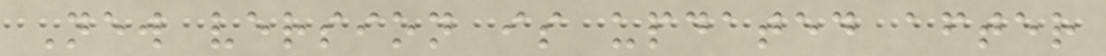New version is updated after
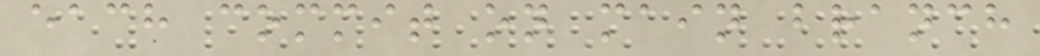each commit on main branch
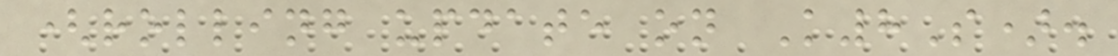(rolling update on K8S).
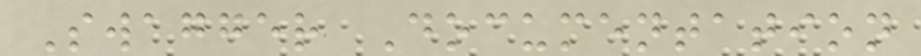Swagger Documentation
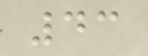43
